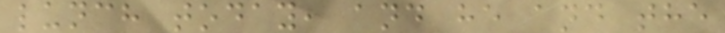lunch today, and he and the
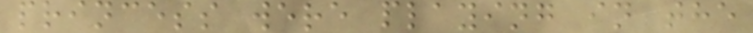princess were playing in the
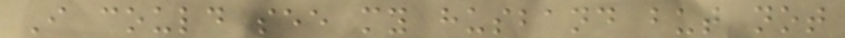I could see my husband but not
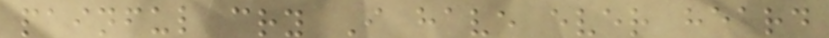painful cry I have ever heard
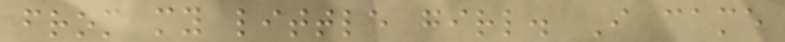from my little girl. I came
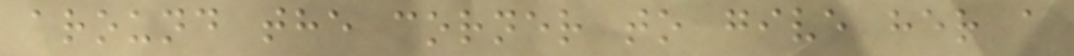around the corner to give her a
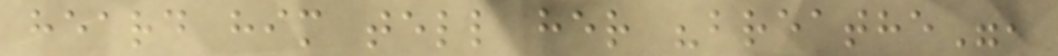heard him tell her "breathe",
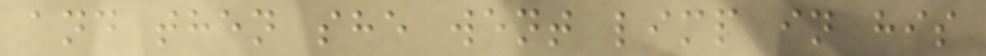and then she went limp in his
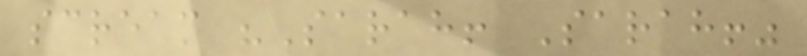scream "Sarah! Sarah!"
